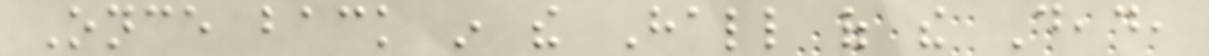Once back in the Hall of the Dead,
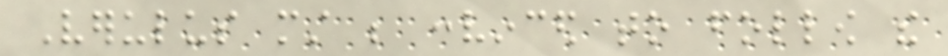Verulus must be convinced to follow the
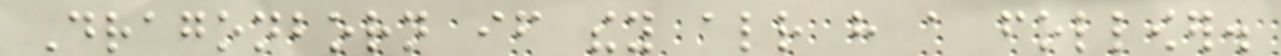Dragonborn if they already have a follower.
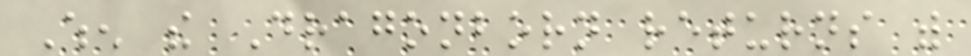When the Dragonborn returns with
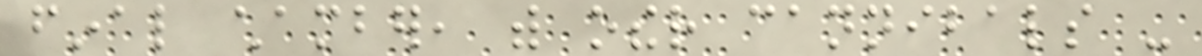final chamber, with other cannibals -
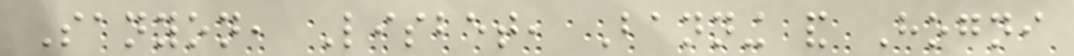Sanyon, Lisbet, Banning and Hogni
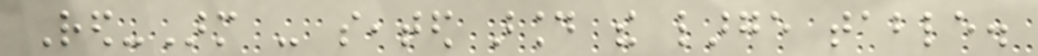Red-Arm - seated around the large table.
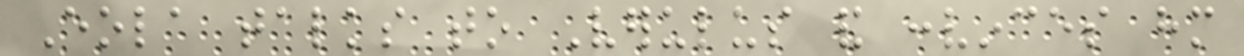Eola talks to Verulus and convinces him
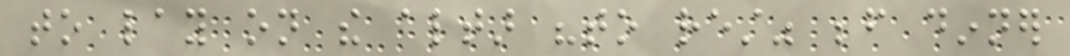to lay on the altar "to rest" before dinner
